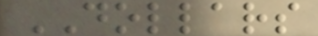DOLLARS
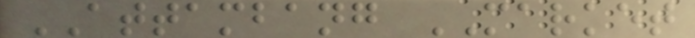ATTAMBANG MARKET
